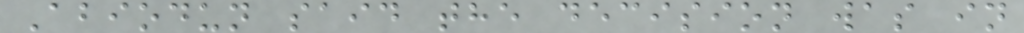Abiodun said the decision was in
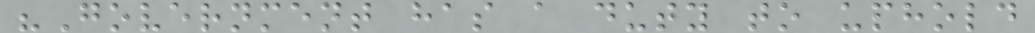"Government has a duty to uphold
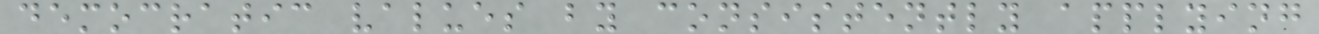democratic values by consistently applying
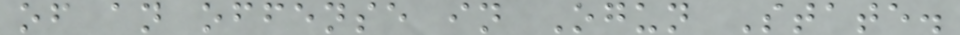of an offense in Ogun State.
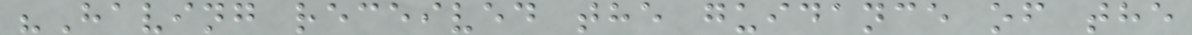"Having received the guidance of the
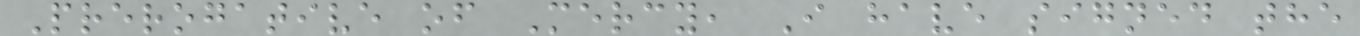Prerogative of Mercy, I have signed the
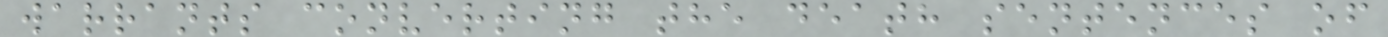warrants converting the death sentences of
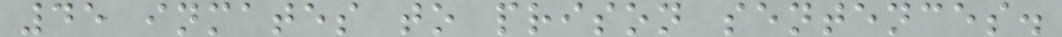45 inmates to prison sentences.
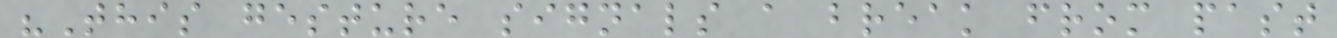"This gesture signals a break from past
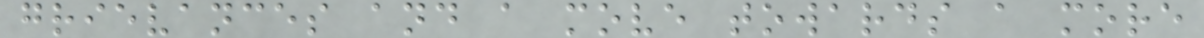grievances and a move towards a more
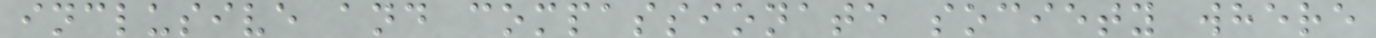inclusive and compassionate society where
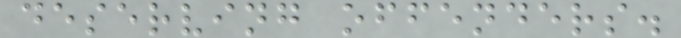deserving offenders.
